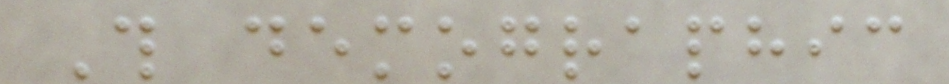This demographic
